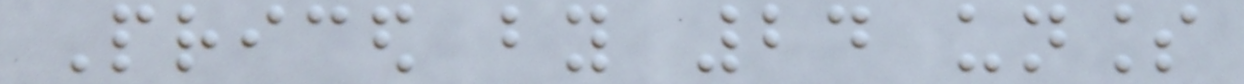Priced by 24 unless
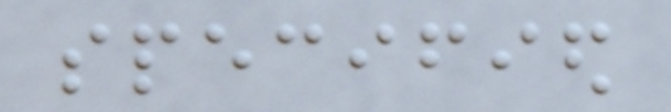specified
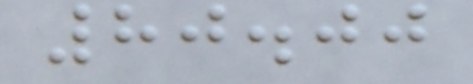80.00
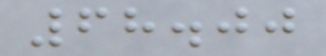68.00
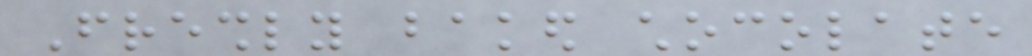Freshly baked chocolate
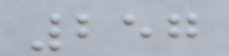257
